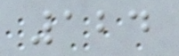124
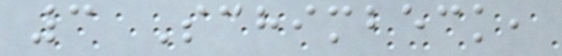3 Schimbeck,
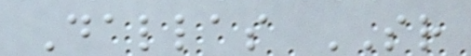Dallas SR
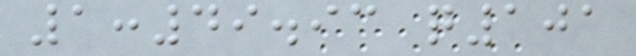1:49.93 q101
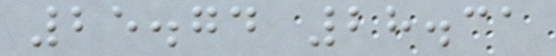25.74 28.31
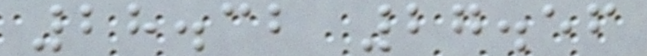28.32 27.56
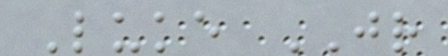Luke JR
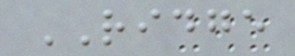RIDGE
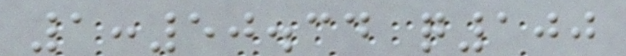1:50.34 q100
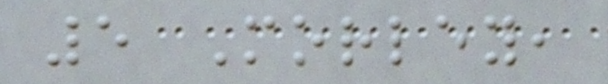5 Morley,
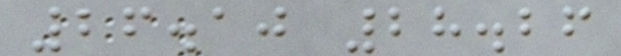26.10 28.26
